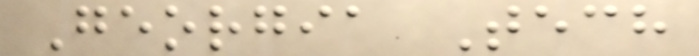Georgia Tech
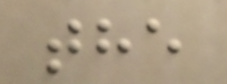the
